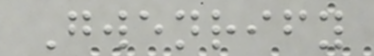Gwenrify
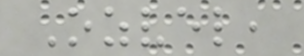Ozvel,
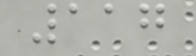117
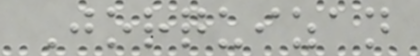Jorquizan
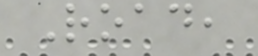Road,
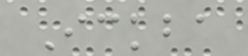Ickba
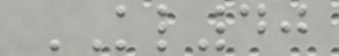KL40
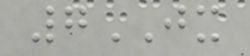7JX
